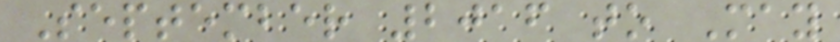September 2016 to May
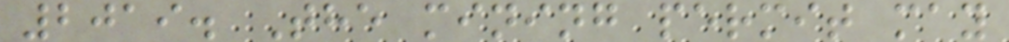2019. The mining permit may
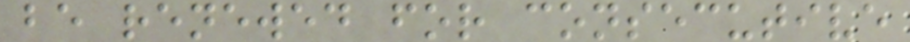be renewed for consecutive
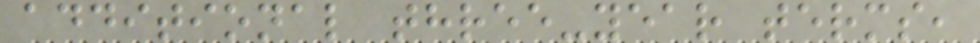additional three-year terms,
